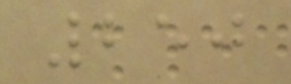250
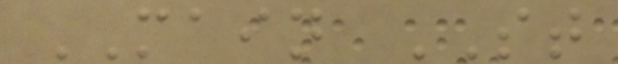MAIN ST
